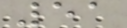51
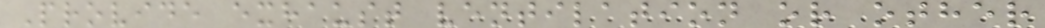Provide exhaust ventilation or other
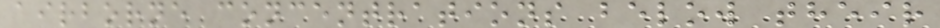airborne concentrations below their
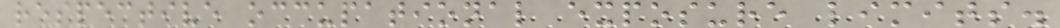respective occupational exposure limits.
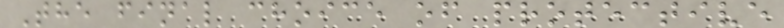The final choice of protective
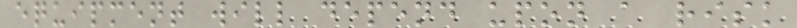equipment will depend upon a risk
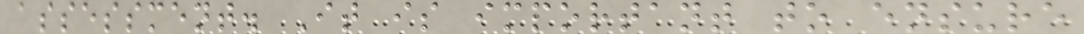assessment. It is important to ensure
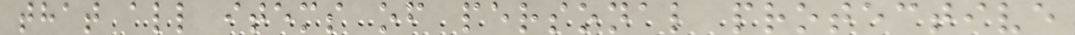that all items of personal protective
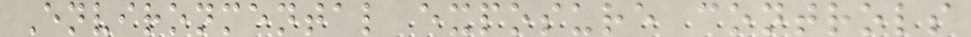Environmental exposure controls
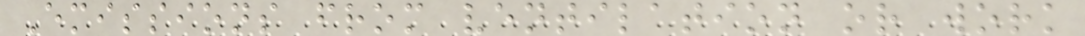Emissions from ventilation or work
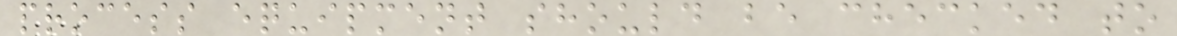process equipment should be checked to
